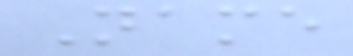Name
